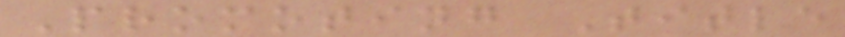Promoting Title
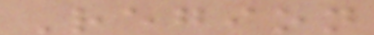Region
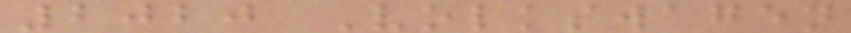2020 Volkswagen
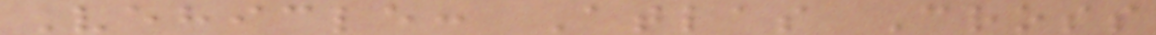Vehicle: Atlas Cross
